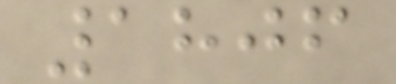1806
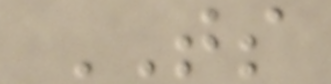TS
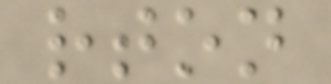rton
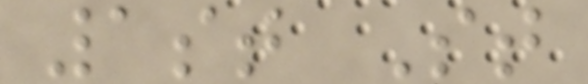1st St
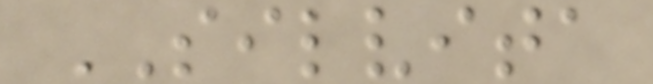SILVITA
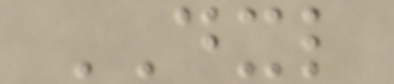DXL
